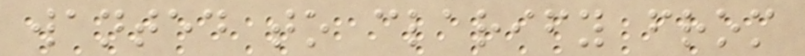wanted to clarify from
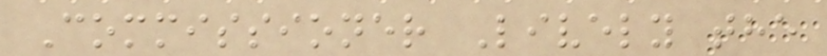Commissioner Lively the
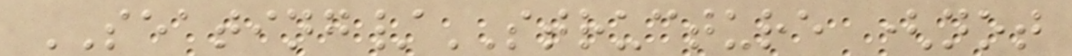SEATING/STRUCTURE (not
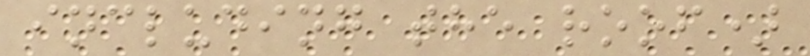including the roof)
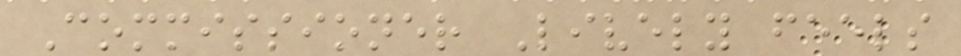Commissioner Lively feels
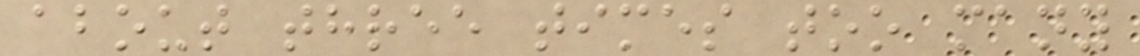about three times too many
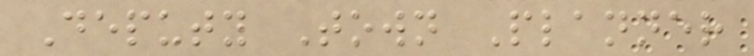Deputy Town Planner
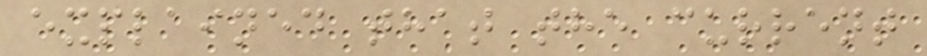explained that the current
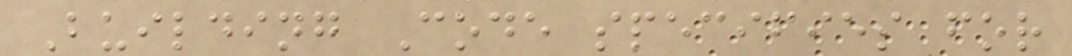Building Code specifies for
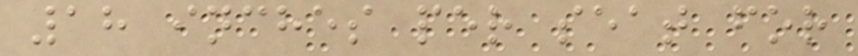18 inches per seat for
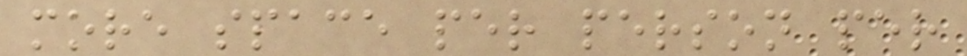more space per person per
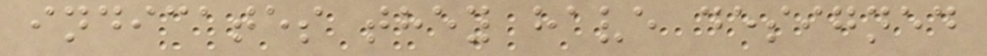indicates they have designed
